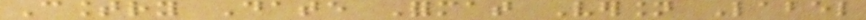Country Date Format Version Label
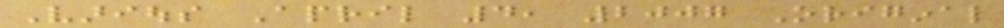Various April 4, 2007 Original
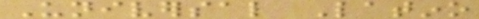Universal Latino
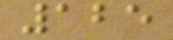125
